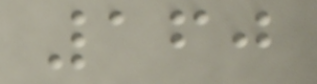160
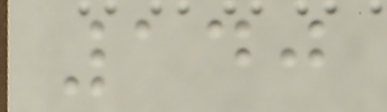140
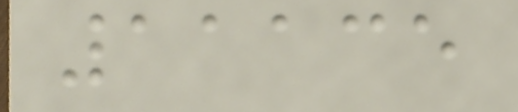11135
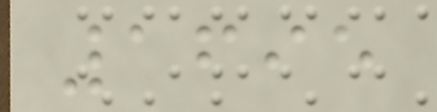1695
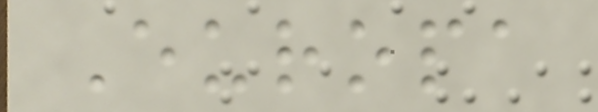Europa
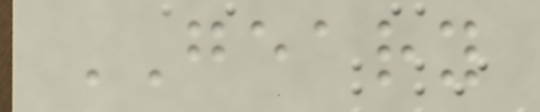GEARY
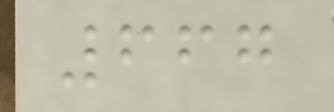667
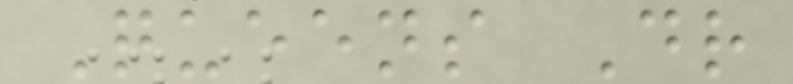Queens Dr
